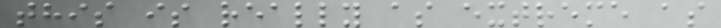this is really as extreme as
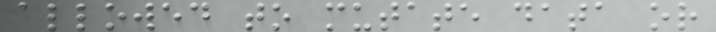allowed to mutate data or
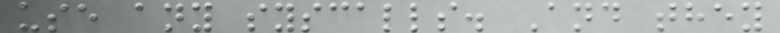use any syscalls. And they
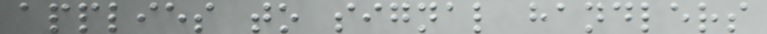applies to signal handlers
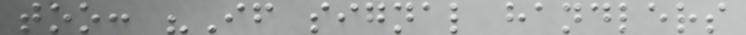too: "If signal handlers
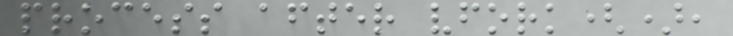process after vfork(),
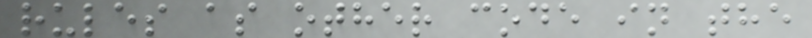rules as other code in the
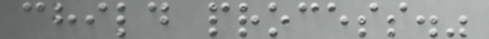child process."
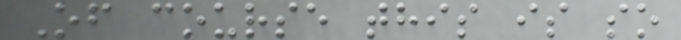Of course this is so
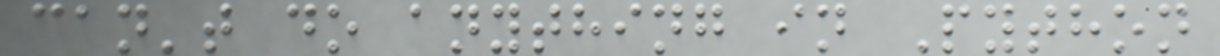can't do anything in Python
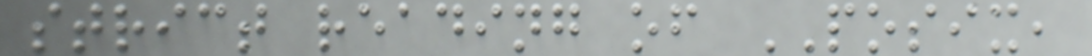strict reading of POSIX,
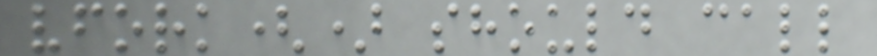vfork() should call
